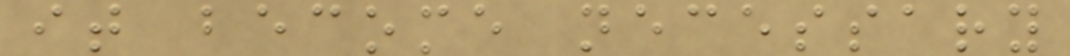it become necessary
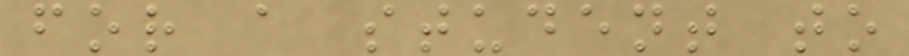for a student to
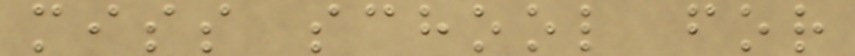miss school for
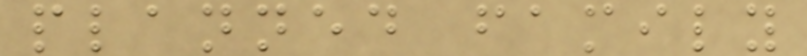planned family
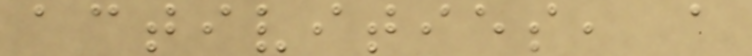activities, a
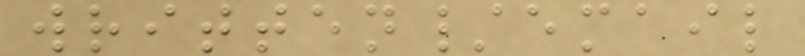written/email
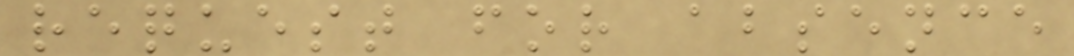request for absence
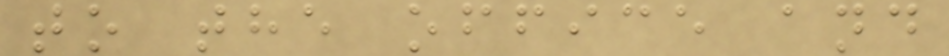to the office and
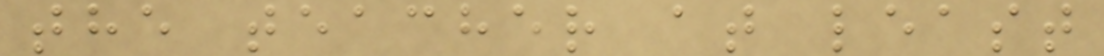the teacher at least
